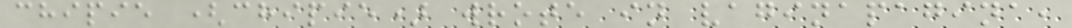chipie (chipie) wrote in vaginapagina,
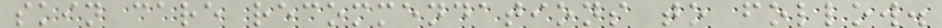skin care recommendations to follow.
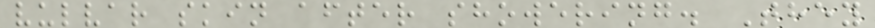vulvar skin after showering. They
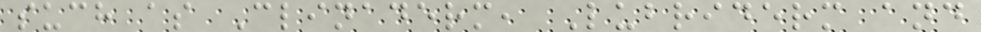such as Clinaderm, Lubriderm and
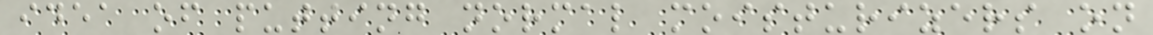idea of putting normal moisturizers on
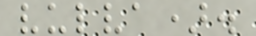vulva).
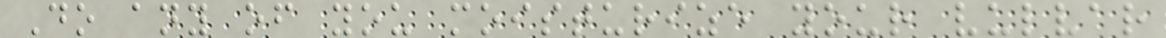Do any of you moisturize your vulvar
